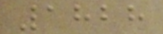1828
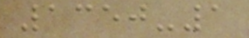1350-1
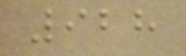928
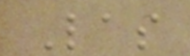Las
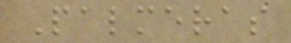Palmeras
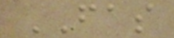FAS
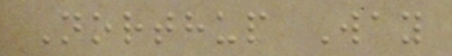Northup Way
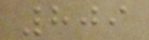809
